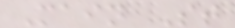Main St
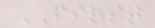FIRST
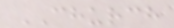CHURCH
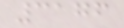3176
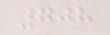708
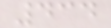434
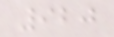920
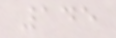145
